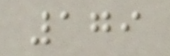179
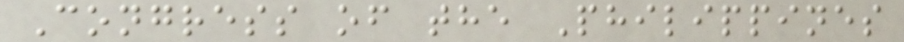Congress of the Philippines
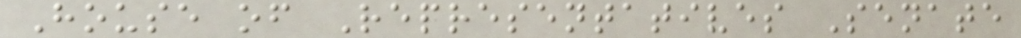House of Representatives Senate
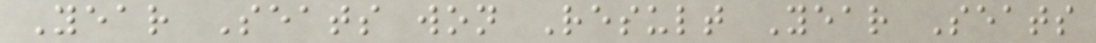Year Seats won Result Year Seats
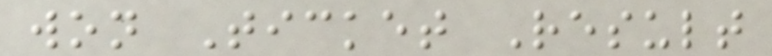won Ticket Result
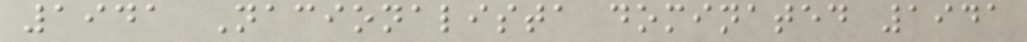1941 Nacionalista dominated 1941
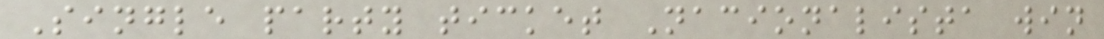Single party ticket Nacionalista win
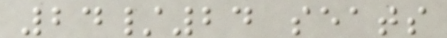24/24 seats
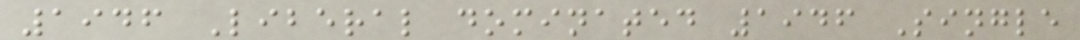1946 Liberal dominated 1946 Single
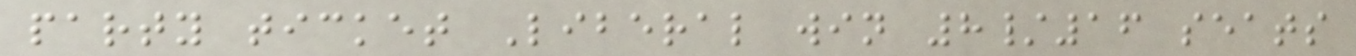party ticket Liberal win 8/16 seats
